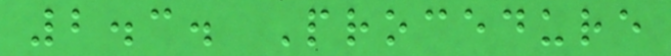2.3. Procedure
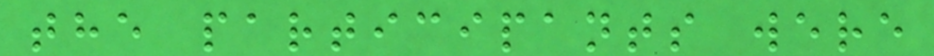the participants were
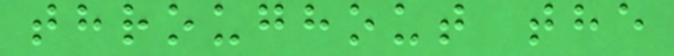throughout the
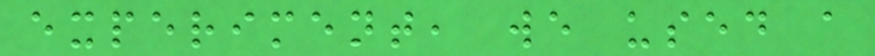experiment, we used a
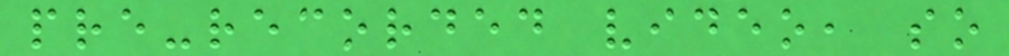pre-recorded video, so
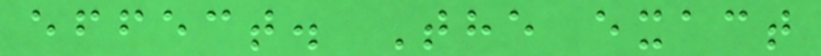effect. The exact
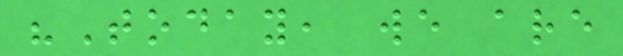"Today, we are
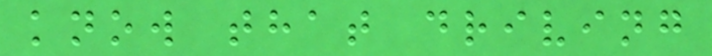know that driving
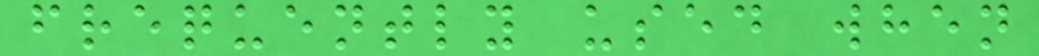frequently used when
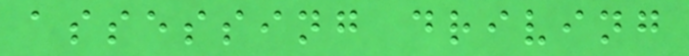assessing driving
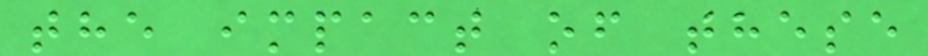the impact of these
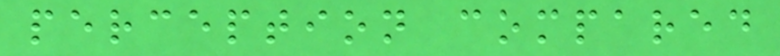perception compared
